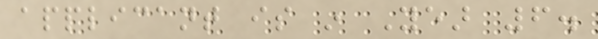applicant is in Year 6.
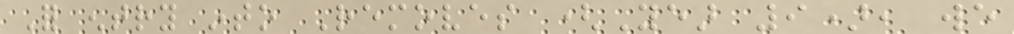For entry into Removes (Year 9), we
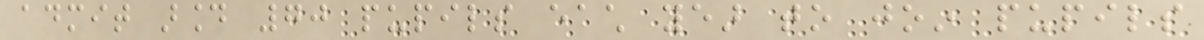admit around 70 pupils each year to join pupils
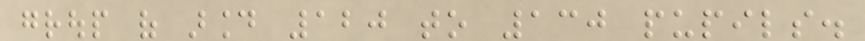group of around 120 to 130 pupils.
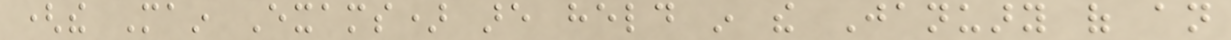(the Main Exams) are held in the January of an
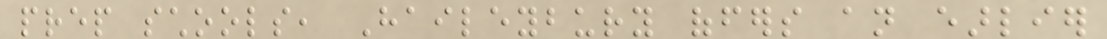prep schools, Haileybury offers an earlier
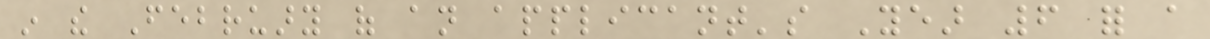in the February of an applicant's Year 6 for a
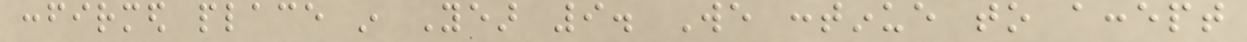confirmed place in Year 9. We continue to accept
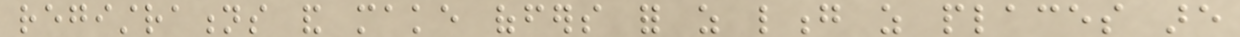registrations and make offers for as long as places are
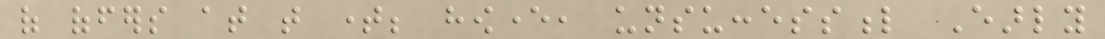of offers at that time; however, unsuccessful Early
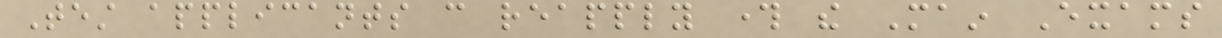Test applicants can reapply through the Main Exams
